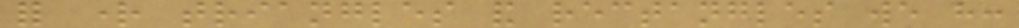for right triangles and rectangles we have:
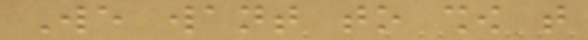We want to show that
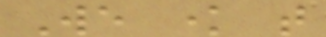We know that
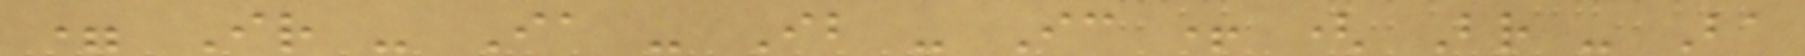= Ir - Ia - Ib - Ic + ( Br - Ba
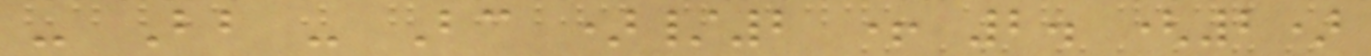- Bb - Bc )/2 + 2. (2)
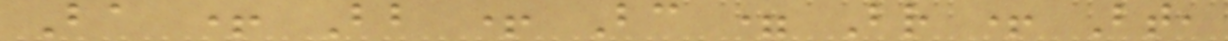Ba + Bb + Bc = Br + Bt,
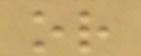or
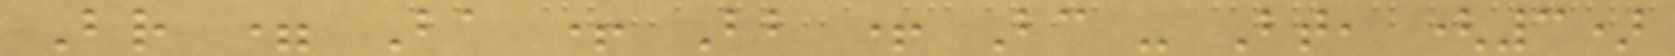Br = Ba + Bb + Bc - Bt, (3)
